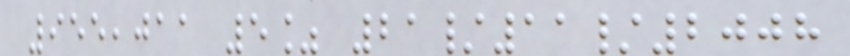955,011 5% 21/11/2008
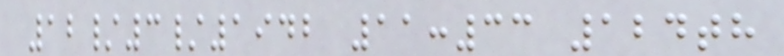12/3/1942 11:33 124th
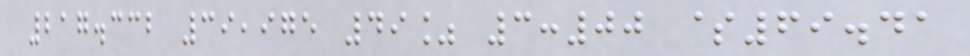217.332 39,975 49% 3:00 $69.41
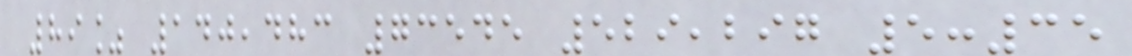89% 140,483 73545 529,297 5:35
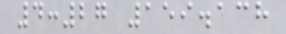4:27 159.138
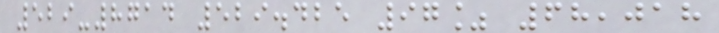529-8714 529.425 97% 68,018
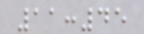11:45
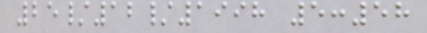25/12/1998 5:58
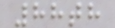88th
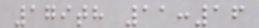179th 11:16
